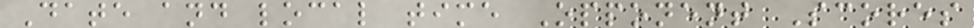Date and local time Opponent Scores
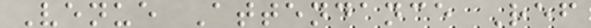Venue Attendance Ref
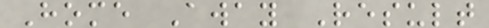Home Away Result
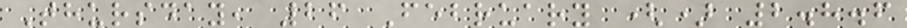Thursday, 26 February () 2.8.6
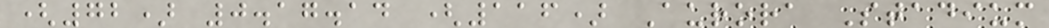(72) 0.17.14 (116) Aurora Stadium
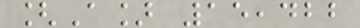[A] 15,422
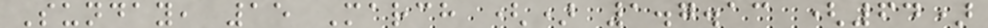Sunday, 15 March () 1.7.13 (64)
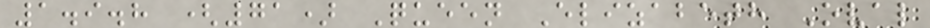1.9.8 (71) Queen Elizabeth Oval
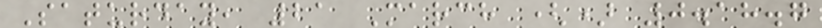Saturday, 21 March () 0.18.7
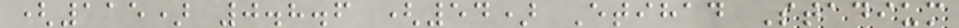(115) 0.8.6 (54) Etihad Stadium
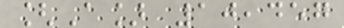[A] 10,457
